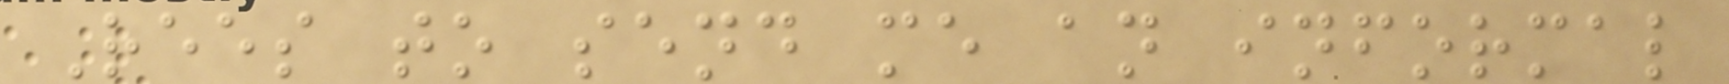Rees to send me an informal
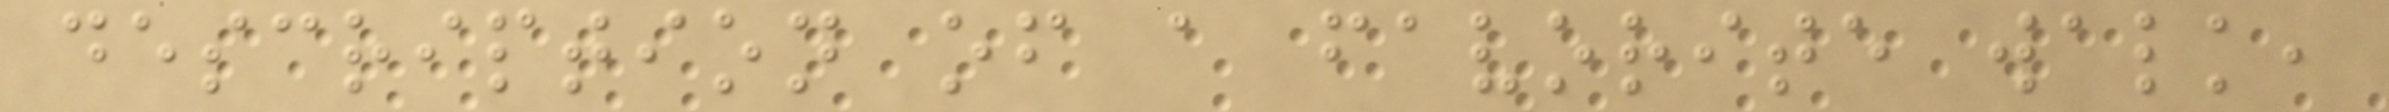description of a favorite walk,
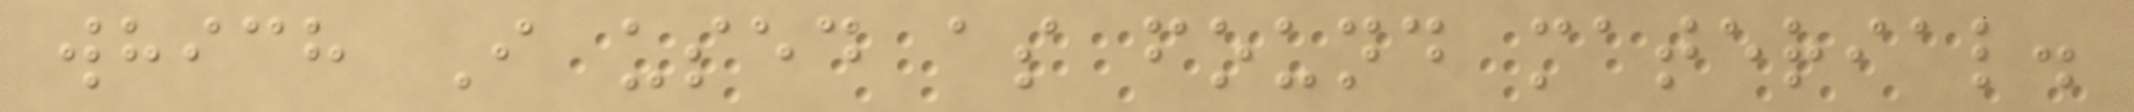which I used as found material.
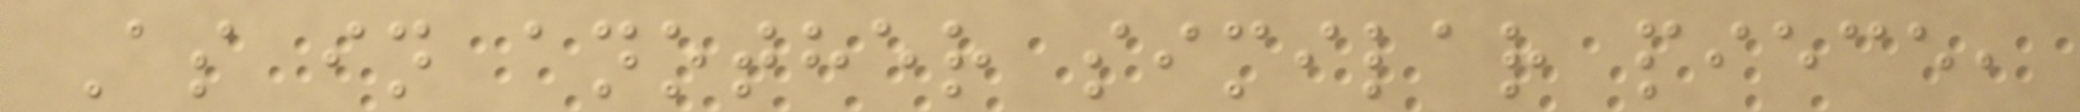As in another similar piece,
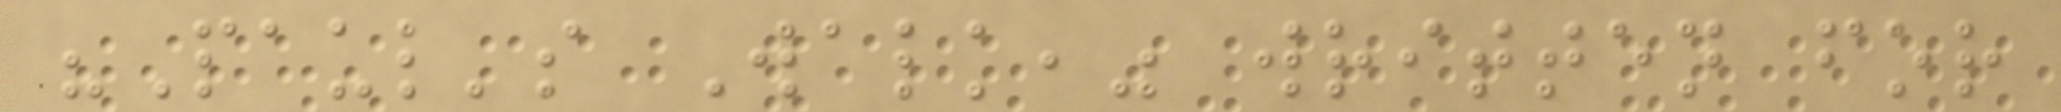"Paul's Walk," written for
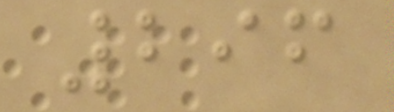296
